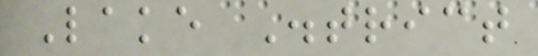Lake District
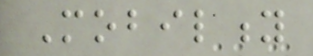Mobility
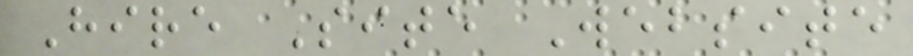Hire Site Website
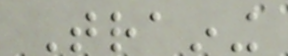Training
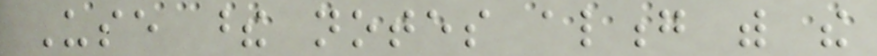Use these notes along with the
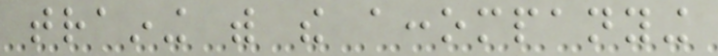training with the accompanying
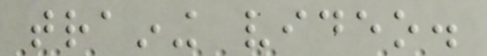training video.
